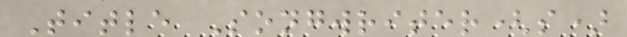Title Songwriter(s)
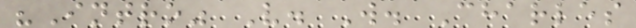"Intro" V. W. Charles
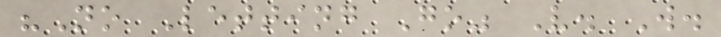"No Letting Go" V. W.
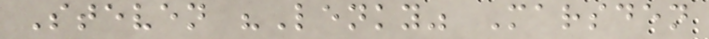Steven "Lenky" Marsden
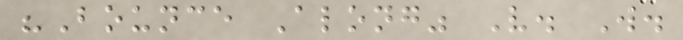"Bounce Along" V. W.
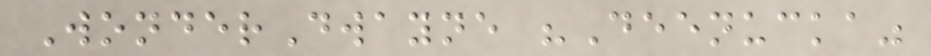WonderDwayne "Deenucka"
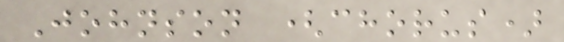Johnson (chorus)
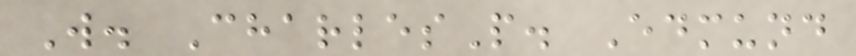W. CharlesP. Edmund
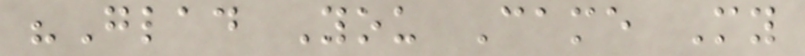"Glad You Came My
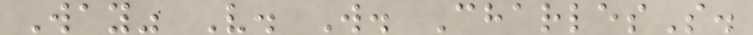Way" V. W. CharlesS.
